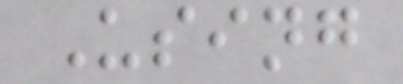Using
